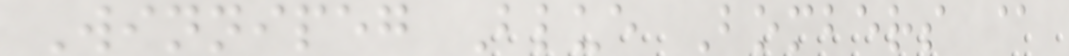Winnipeg Blue Bombers @
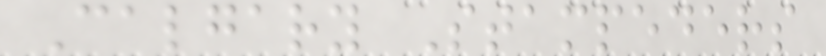Calgary Stampeders
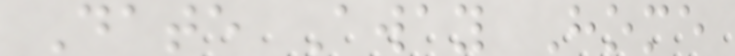Date Away Home
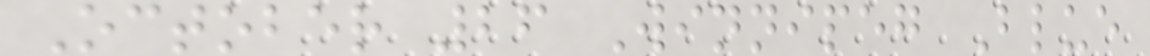October 26 Winnipeg Blue
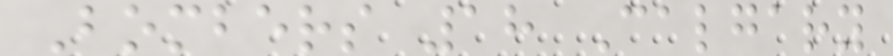Bombers 18 Calgary
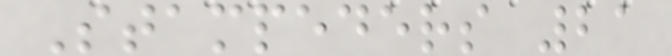Stampeders 21
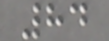84
